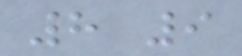8 9
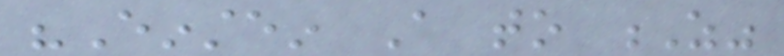"Einstein A to Z"
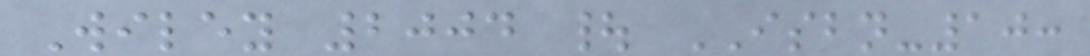Wiley 2004 | ISBN-10:
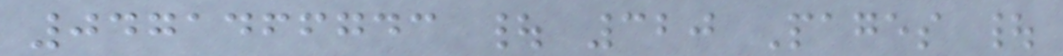0471466743 | 320 Pages |
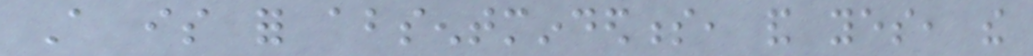A is for absentmindedness, and yes, the
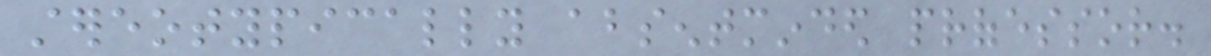stereotypically absentminded professor.
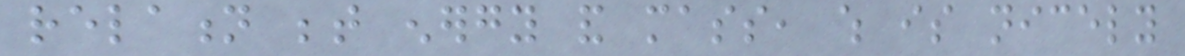relation between energy and mass, which is nicely
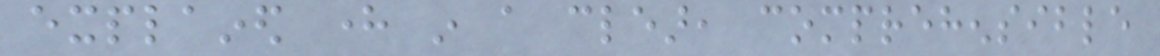explained here in a clear, comprehensible
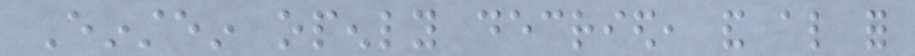Einstein openly decried, and also for
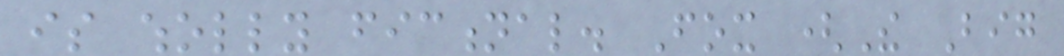is wholly fictional. Fox (The Big
